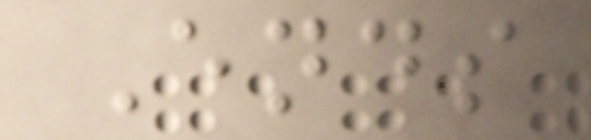Ends
